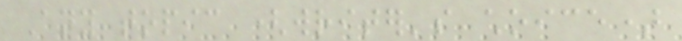Any topic (writer's choice)
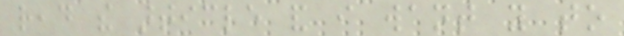read the article and i want you to
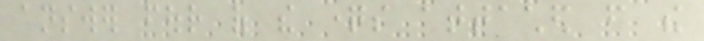answer four of the questions attached from the
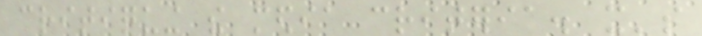critiquing the media criteria. it's
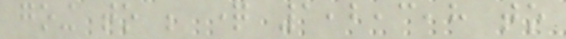going to be question 1,2,3,8 to
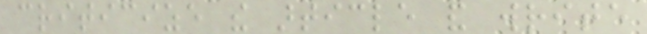criticize the article and write
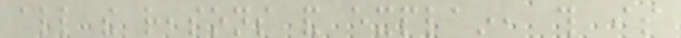all the reasons and explain, this is
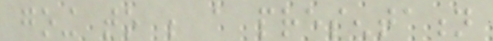going to be a presentation
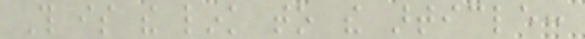This is the link to the article:
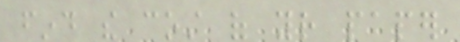find the cost of your paper
